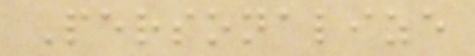Personalize
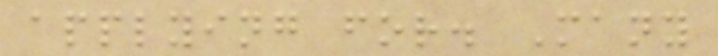applying for. Many
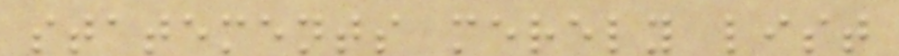statements merely list
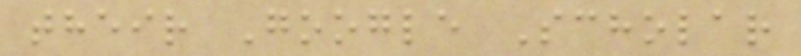their Google Scholar
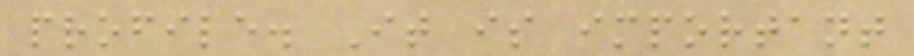profile. It is important
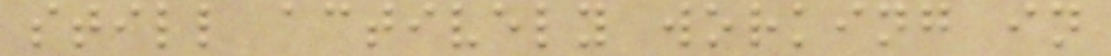still actively working in
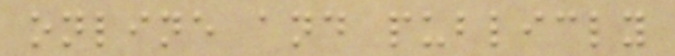online and publicly
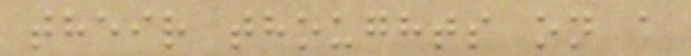their thoughts on a
